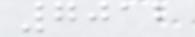7012
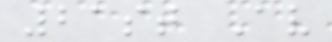21st Av
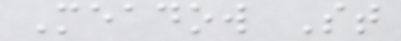Meadow St
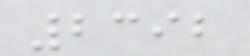2392
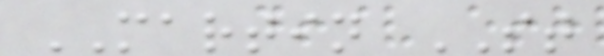MARTIN ST
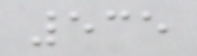535
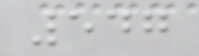547
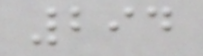294
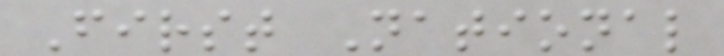First National
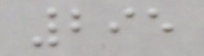295
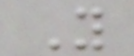Y
